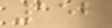152
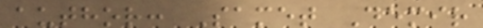author: Samet Demir
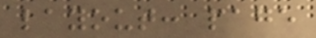layout: page
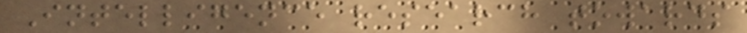Intelligence research towards
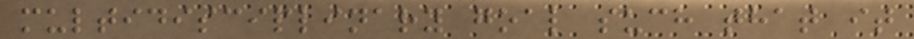multidisciplinary goal such that it
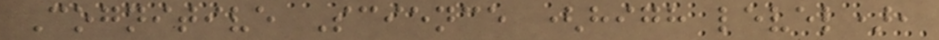Cognitive Science (high level),
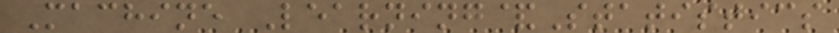Machine Learning&Statistics
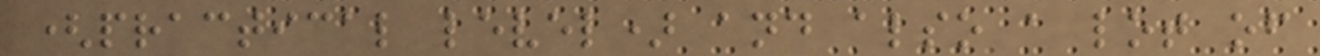(practical level) and also a lot of
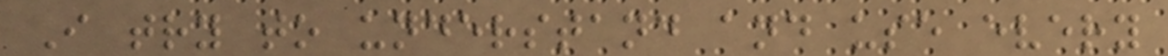I try to understand and use every
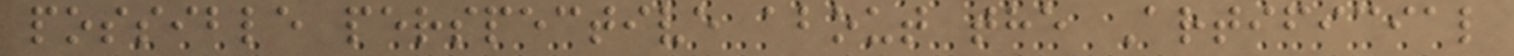possible perspective about the Artificial
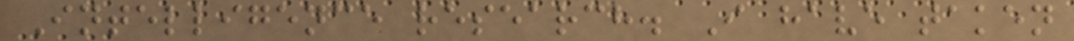Intelligence research. I have taken
